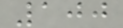100
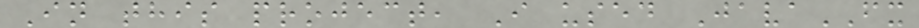In this project, I used JavaFX
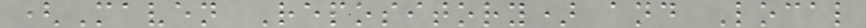(Maven Repository) and Local
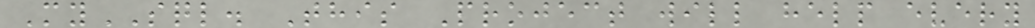MySQL. This Project will help every
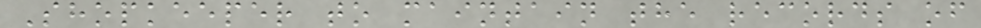Shopkeeper to maintain the records of
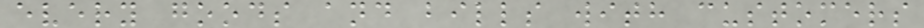every goods and bills with customers
